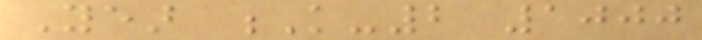Year K-2 1000
